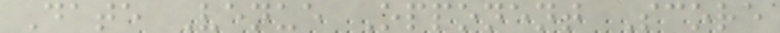Date Venue Opponent Score
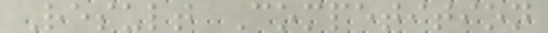Result Competition
